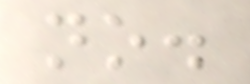no.
